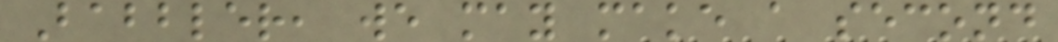Babbler, we may make a second
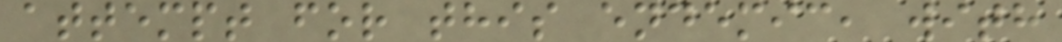attempt for this endemic, with
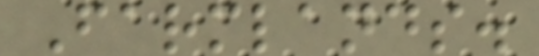Farmlands.
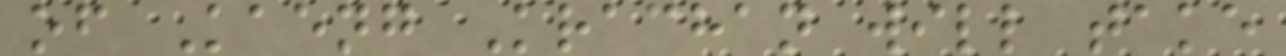of Kaeng Krachan will take
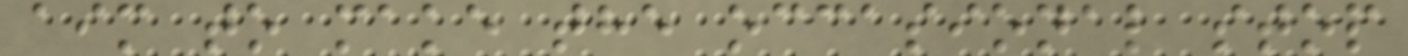aim to make the occasional stop
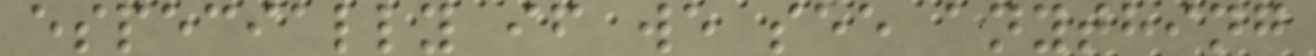especially if we see anything
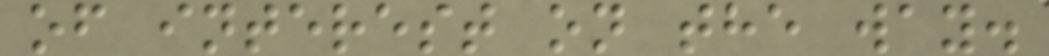of interest on the way.
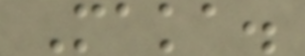Maka.
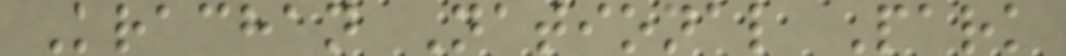Krachan National Park
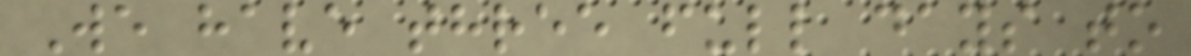We have three full days to
